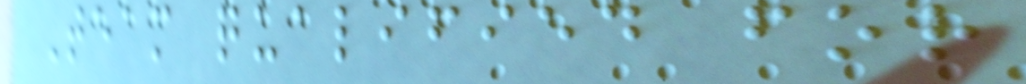Team qualified for
